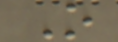O
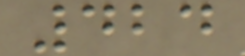424
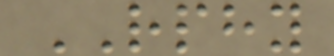RPHY
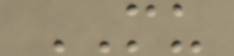MU
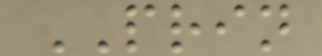PRIN
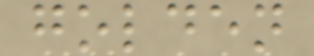golden
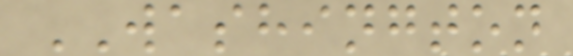WASHINGTON
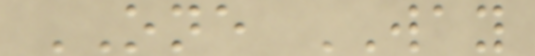ONE WAY
